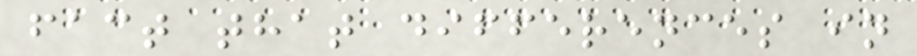fact that differences in
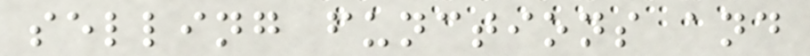selling functions and
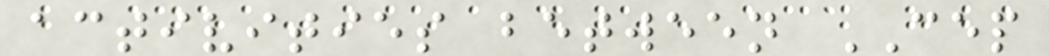activities between CEP
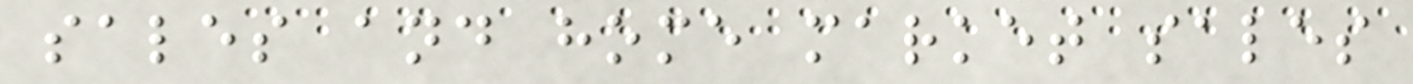sales and home market sales
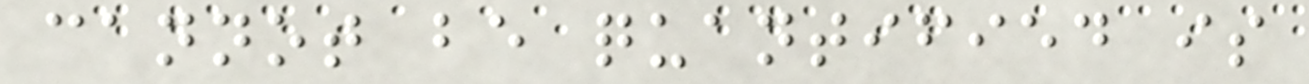cannot be quantified is
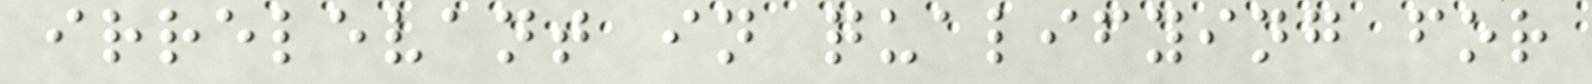irrelevant in qualifying for
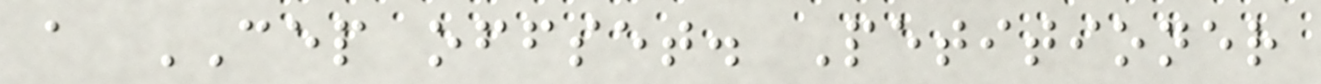a CEP offset. Petitioner
